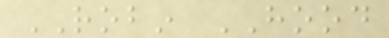ROBIN HOOD
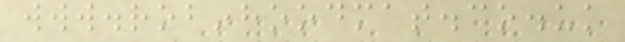www.robinhoodmat.co.uk
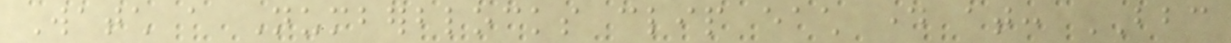Watch a Numberblocks clip each day at: BBC
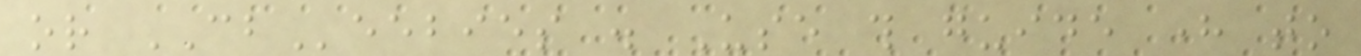or CBeebies . Use this guide here to
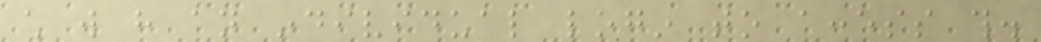child will have an individual login to access this.
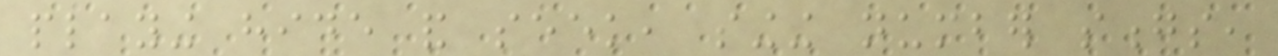playing hide and seek, singing number songs,
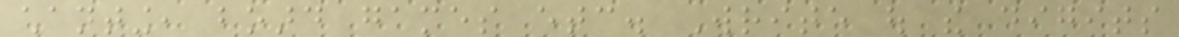chanting, board games etc. Write out the digits
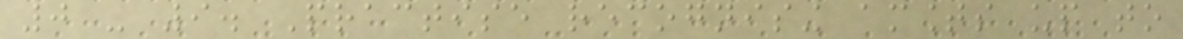0 - 9. Practise recognising amounts up to
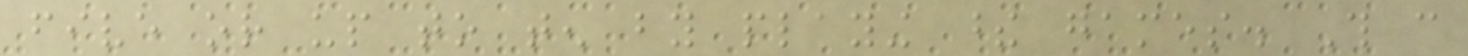five or up to ten by playing these games. This can
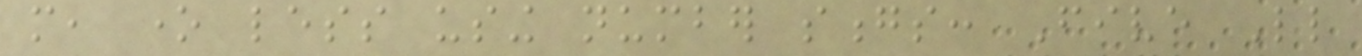more, one less using number songs: Five Little
